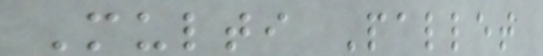Multi Pallet
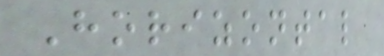Horizontal
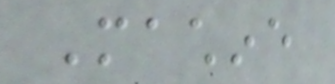Machine
